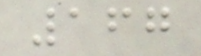167
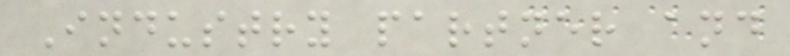Industry partner and
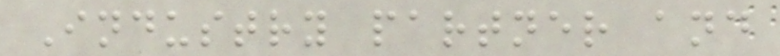Industry partner and
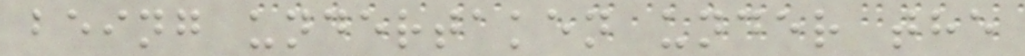being undertaken under the
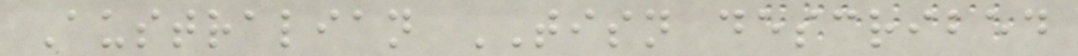Australian TISN described
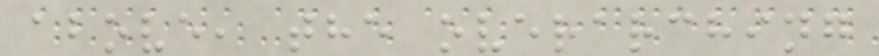above, the overarching
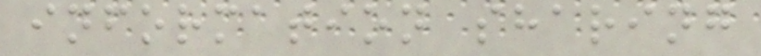information sharing
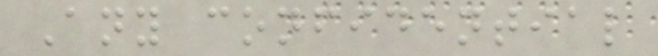Any confidential
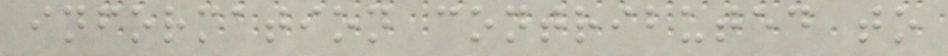information contributed to
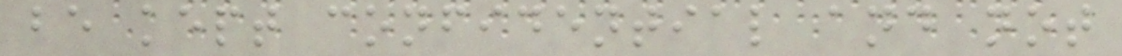be kept confidential and not
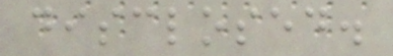disclosed.
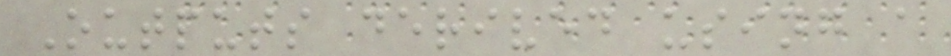Outputs derived using a
